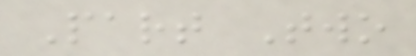Part Two
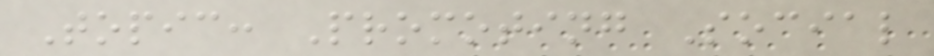Topic: Promoting Social
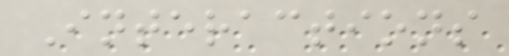Interactions
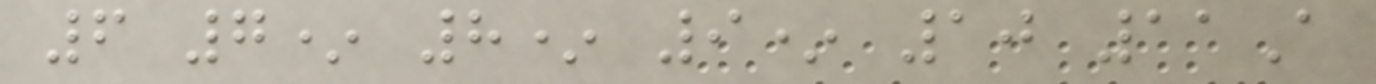6 7* 8* 9* 10 11A
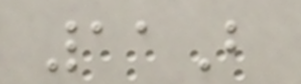11B
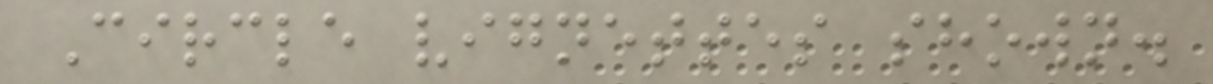Circle vignettes shown.
